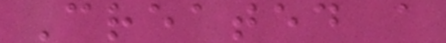Created a
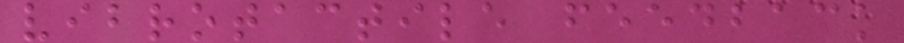vibrotactile feedback
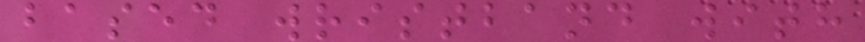based wristband with
